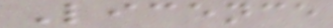Licence
